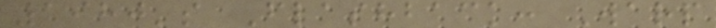1980's Flashback: Warp
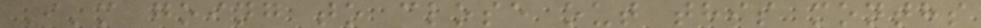I'm going to close out this months
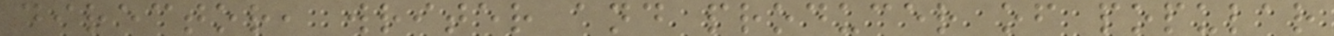director, writer and producer of popular
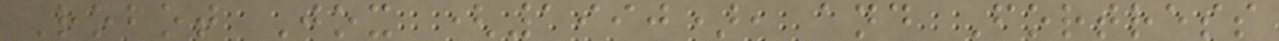Robot Jox (1990), and Fortress
